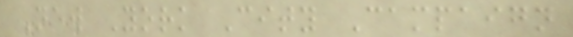New York City Campaign
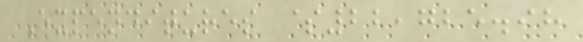Expenditures $22,725.98
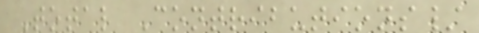Total Contributions/
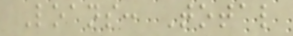Loans: Total
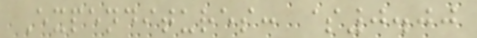Expenditures: $0.00
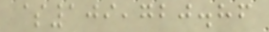$109,720.86
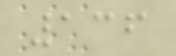136
